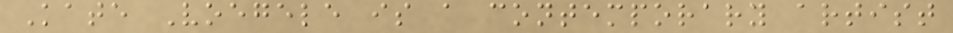Kate Voegele is a contemporary artist
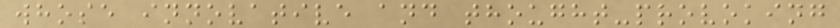whose innovative and thought-provoking
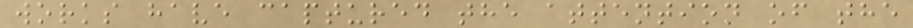works have captured the attention of the
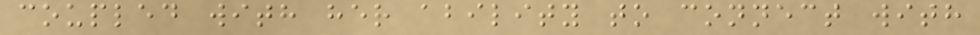coupled with her ability to connect with
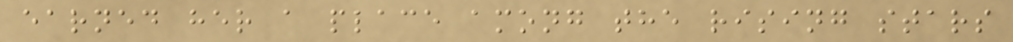earned her a place among the rising stars
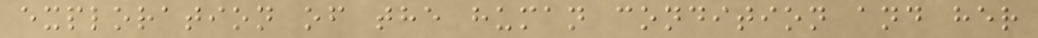exploration of the human condition and her
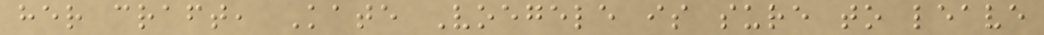her craft, Kate Voegele is sure to leave
